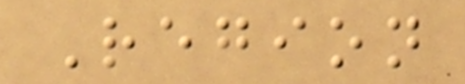Region
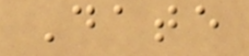Date
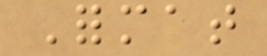Format
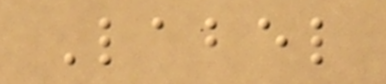Label
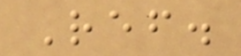Ref.
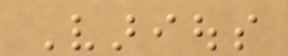Various
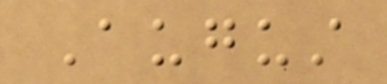August
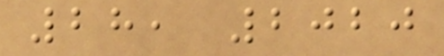28, 2020
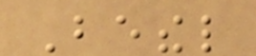Bethel
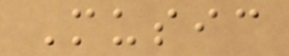Music
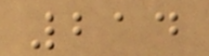214
